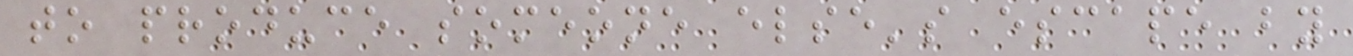to produce someone else's escape by
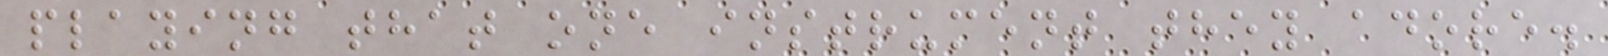playing that one instrument they adore.
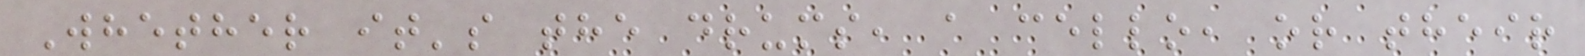Whether it's the drums, a cello, or their
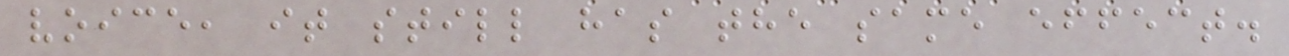voice, it still has the same effect.
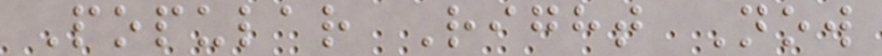Popular Right Now
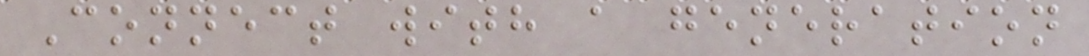Connect with a generation
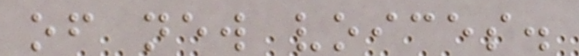of new voices.
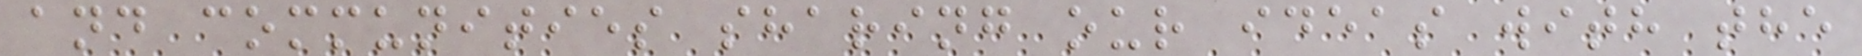and communities sharing our ideas with the
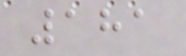181
